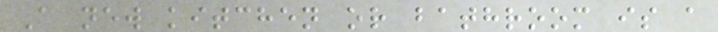A new kitchen or bathroom is a
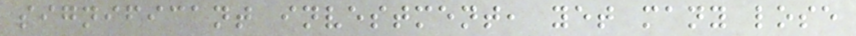significant investment, yet many lose
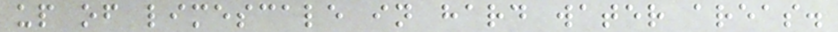up of limescale in hard water areas.
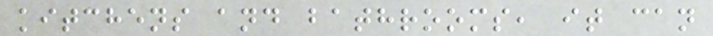kitchens and bathrooms, it can
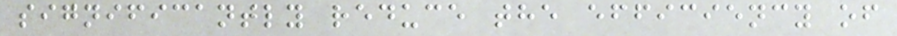significantly reduce the efficiency of
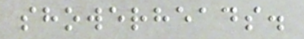showerheads.
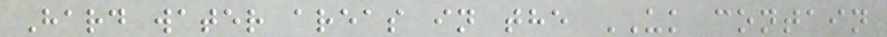Hard water areas in the UK contain
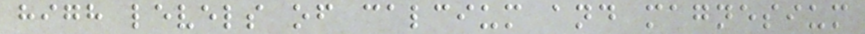high levels of calcium and magnesium
